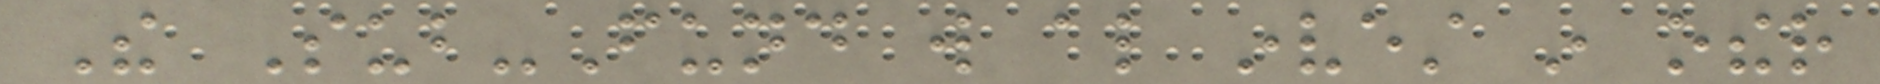The Sub-Fund will also invest in other
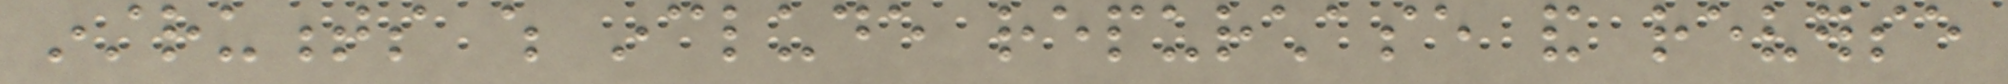instruments which include repurchase and reverse
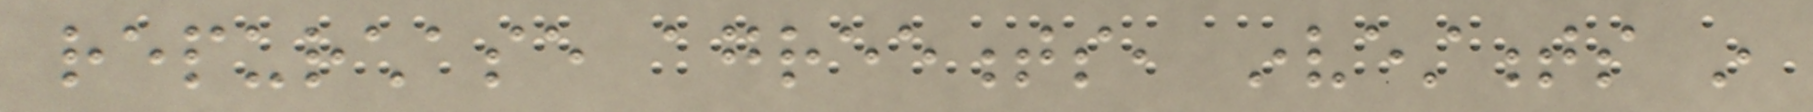repurchase agreements, investments in
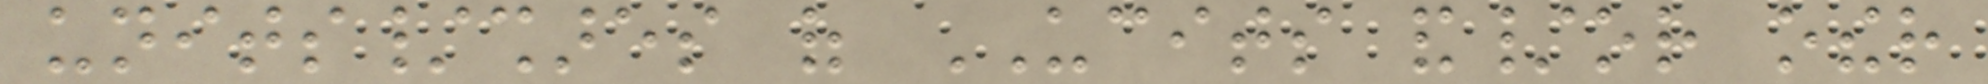units/shares of UCITS and/or other
